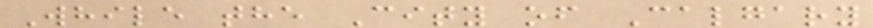While the City of Calgary
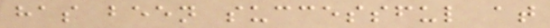has been successful at
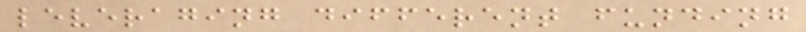leveraging different funding
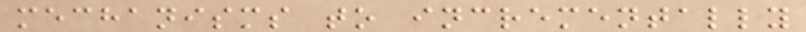mechanisms to incrementally
